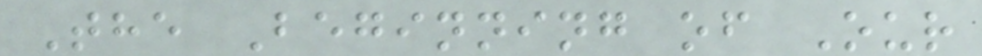The Beginning of Our
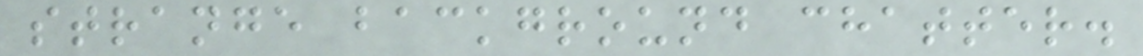strange background chatter.
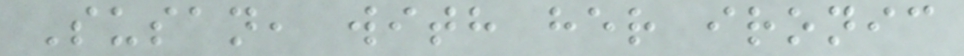Susan, with her ironic
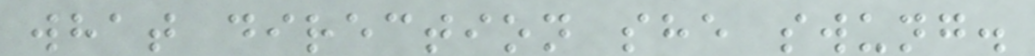what direction she swung.
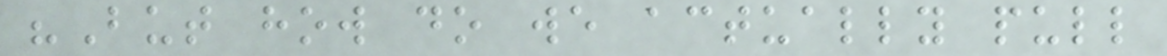"But how do we actually pull
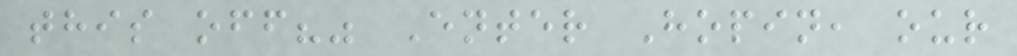this off?" Enter Hopin, our
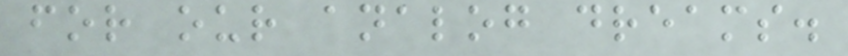for our analog dreams.
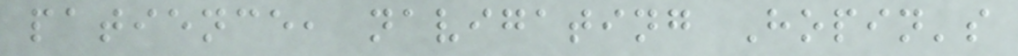patience, navigating Hopin's
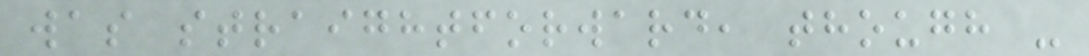was straightforward, though -
